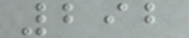292
